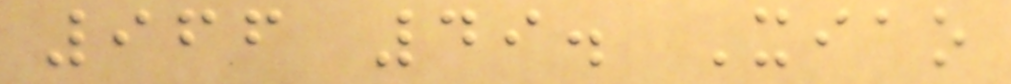966 49. Xiao
